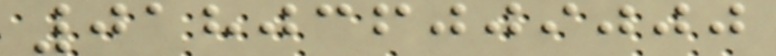018036009000
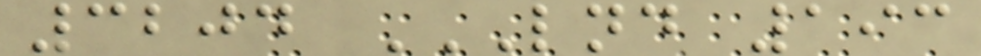3204 LND 193
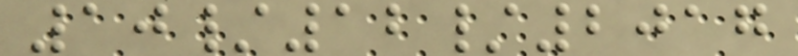10/12/2017
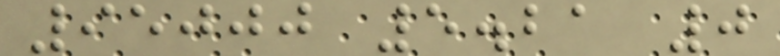95000 5.21 0
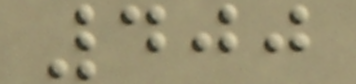400
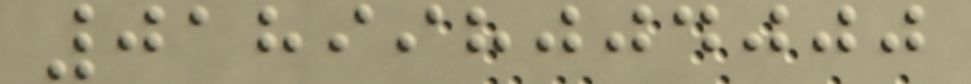018998004000
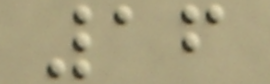16
